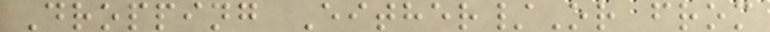Dropping Either/Or from
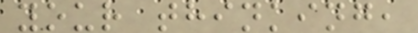your thinking,
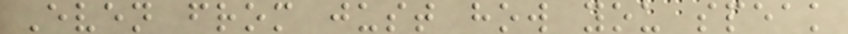Even from just how you speak
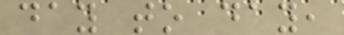day to day,
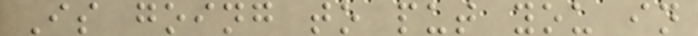Is going to put you in
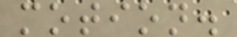motion.
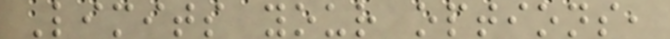Limits your options,
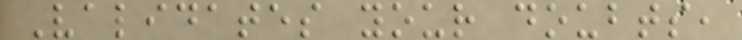Validates your doubts,
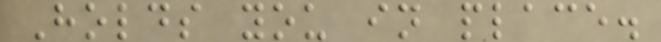Holds you in place.
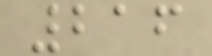216
